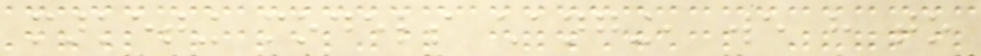marketing models changing, we have to
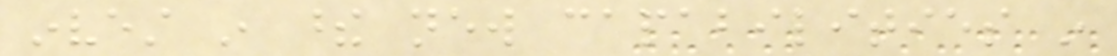invest in these new capabilities in
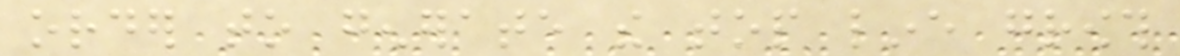order to generate the top line growth
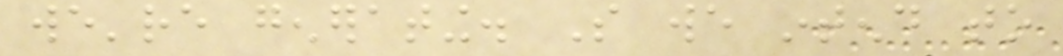we're generating. So we intend to
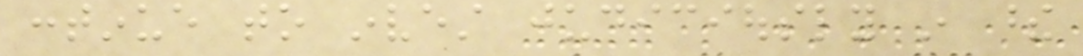continue to invest judiciously in these
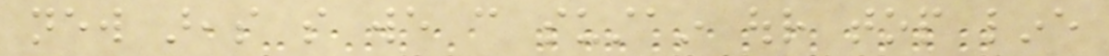new areas so we can sustain our top line
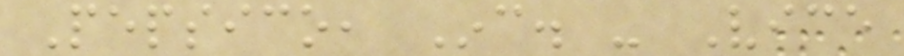Pepsico, Inc. - Vice
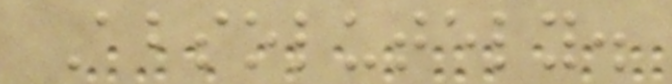Absolutely.
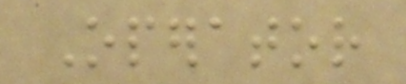Operator
